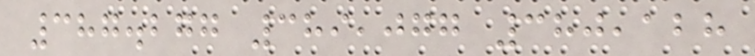387.277 389,077 380,128
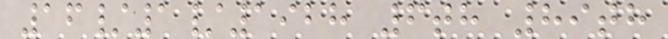16/1/1928 6th 89th
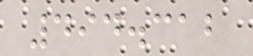494.312
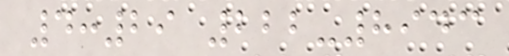4:29 222-8943
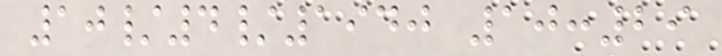10/4/1940 10:29
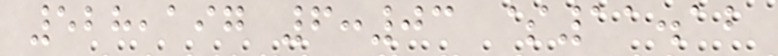528,197 6:03 $11.12
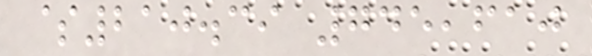$210.39 745,610
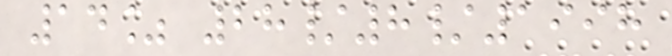14% 28/8/1998
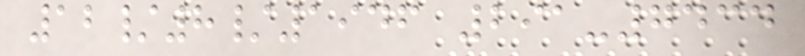12/8/1946 291-7434
